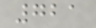721
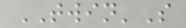TWIN'S
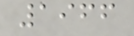1966
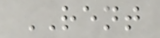RENT
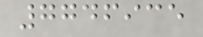7746935
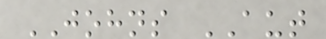JOHNS AUT
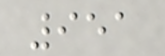951
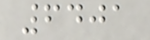6401
